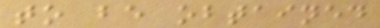to be obtained
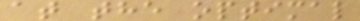at the optimal
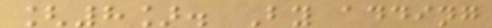[8]. By adding
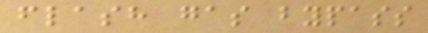flash gas bypass
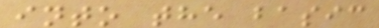into the basic
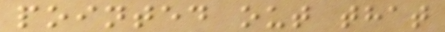pointed out that
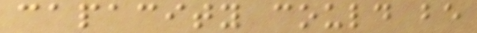capacity could be
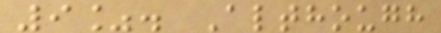9%. Although
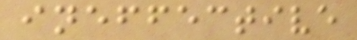ineffective
